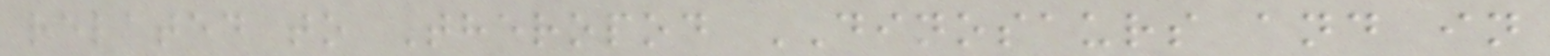related to Theropod DINOSAURS and in
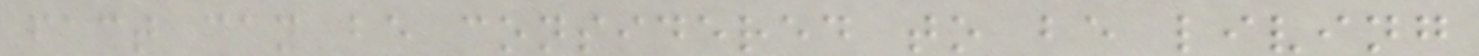fact can be considered to be living
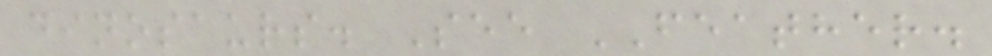dinosaurs. See FEATHER.
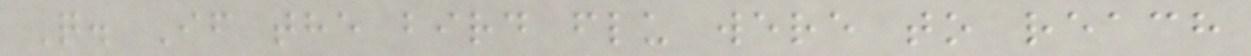Q. If the bird flu were to reach
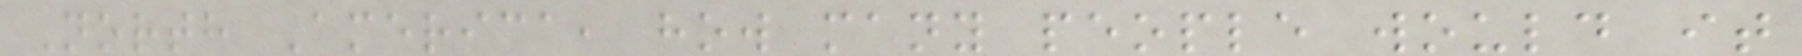North America, how many people would it
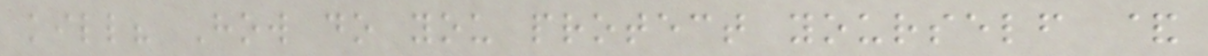kill? How do you protect yourself &
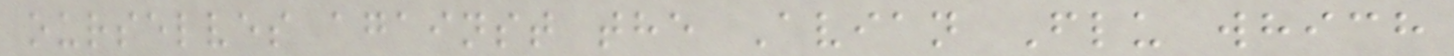ourselves against the Avian Flu which
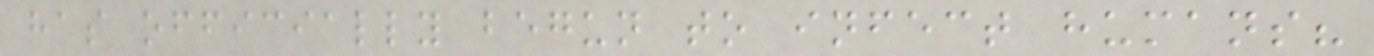has officially begun to infect humans?
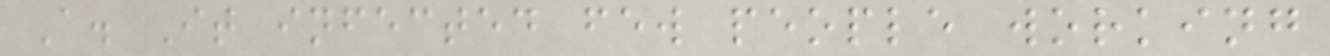A. It infected few people working
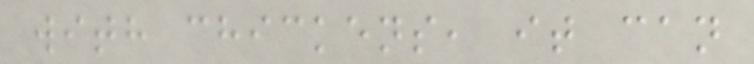with chickens, it can
